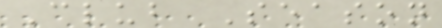Club Season
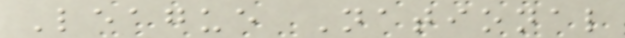League National
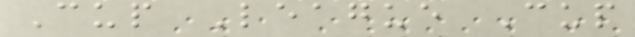Cup League Cup
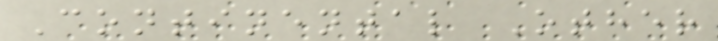Continental Other
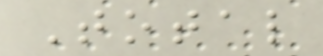Total
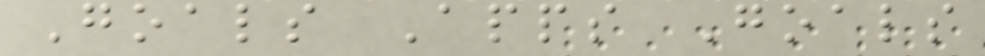Goals Apps Goals
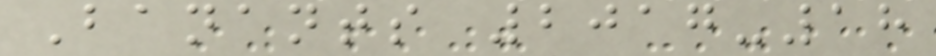Banants 2017-18
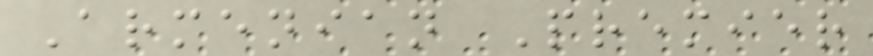Armenian Premier
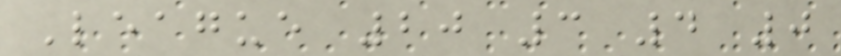League 20 3 4 0
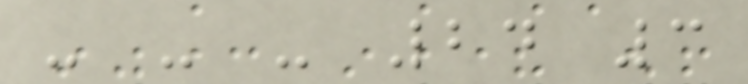- - - 24 3
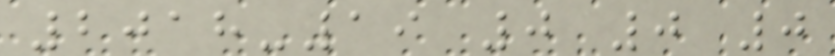2018-19 0 0 0
